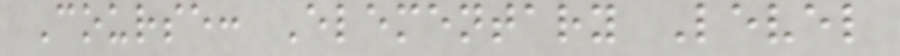Course: Elementary Level
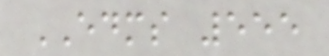EDMS 555
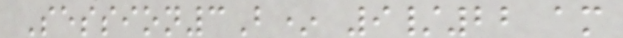Session3B* 9/22 am
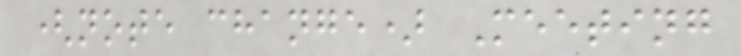(note change) Meeting
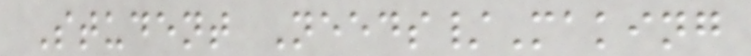Student Needs/Making
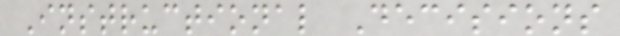Instructional Decisions
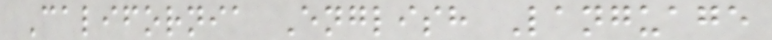California English Language
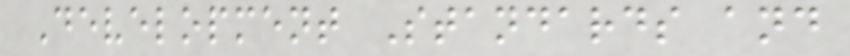Development Standards and
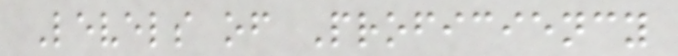Levels of Proficiency
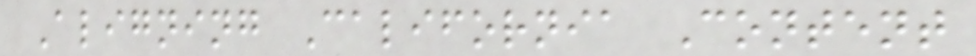Aligning California Content
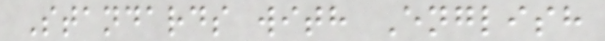Standards with English
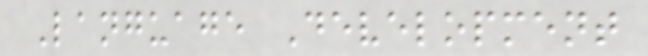Language Development
